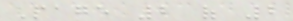Page 2 of 2
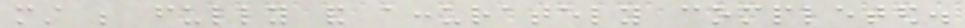must be fully and accurately completed.
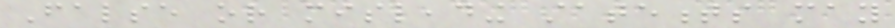False or misleading statements may
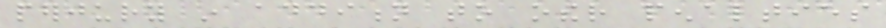perjury in addition to other penalties
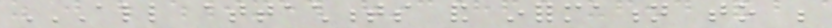ALL ATTACHMENTS AND INFORMATION TO BE
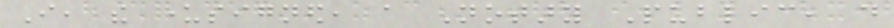I, the undersigned, a Notary Public, do
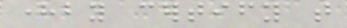hereby certify that
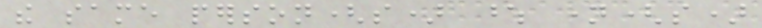the same person(s) whose name(s)
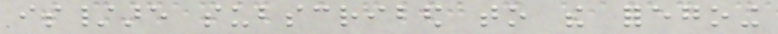is/are subscribed to the foregoing
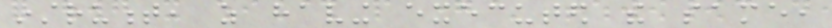instrument, as having executed the same,
